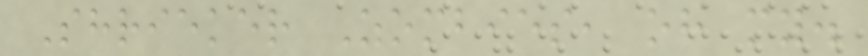Shrieker Zombies, oh my.
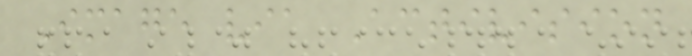Image via Activision
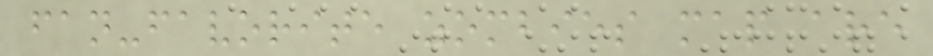fan-favorite zombies map are
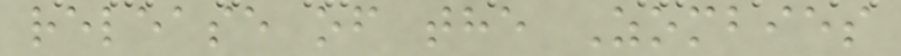release of the Zombies
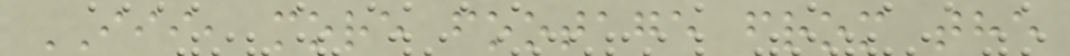III, more footage from the
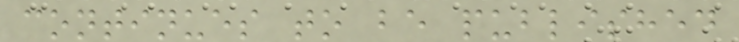continues to be published
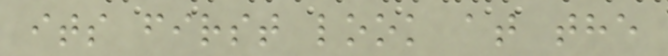its first look at the
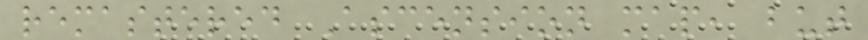remastered Ascension map, but
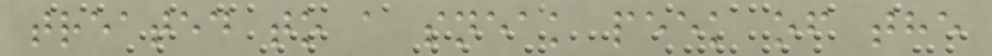treated to a sneak peek of the
